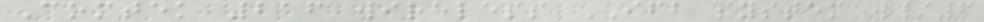Comtek 216 wireless IFB system w/6
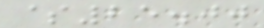$25.00
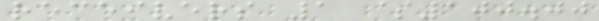receivers 1 $100.00
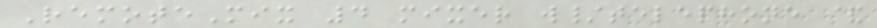RemoteMix 4 mixer w/telephone &
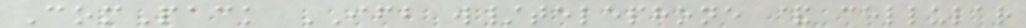ComPack IFB w/telephone & cellular
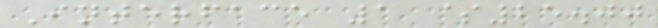Interface 1 $25.00
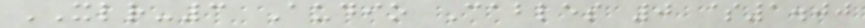XLR-3 Audio Cables 0 $1.00
